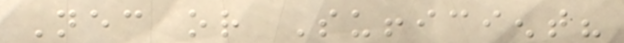Necessary or Sufficient?
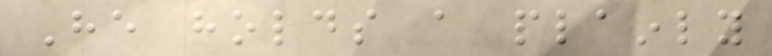He holds a plainly
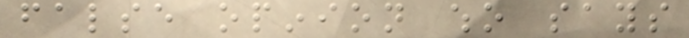false opinion who says
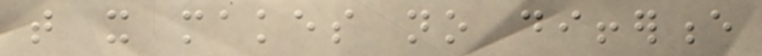that it makes no difference
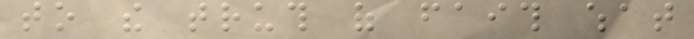to the truth of faith what
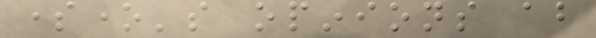someone's opinions about
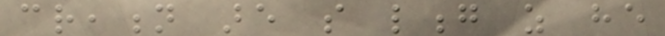creation are so long as he
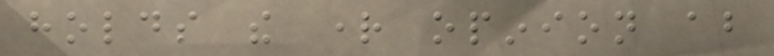holds the right opinion about
